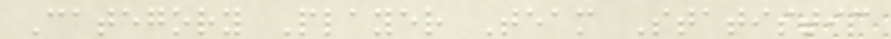Category Player Team Statistic
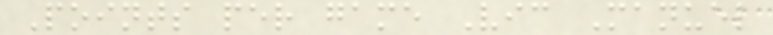Points per game Vic Manuel
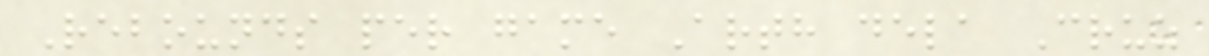Rebounds per game Arth dela Cruz
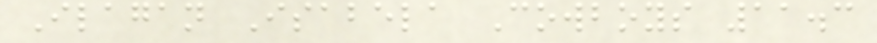Ilagan Isabela Cowboys 11.3
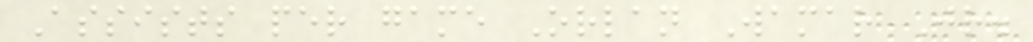Assists per game Orlan Wamar Jr.
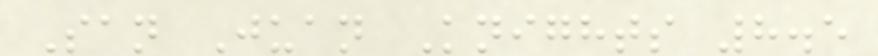San Juan Knights 8.5
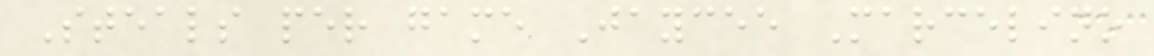Steals per game Jaycee Marcelino
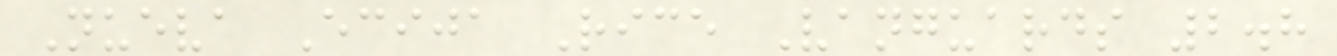Nueva Ecija Rice Vanguards 2.8
